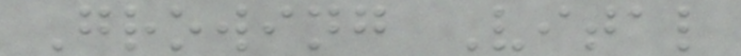Growing Vital
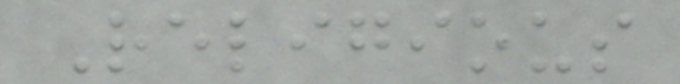Religious
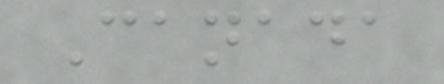Canada
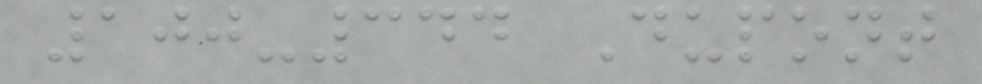100-344 Dupont
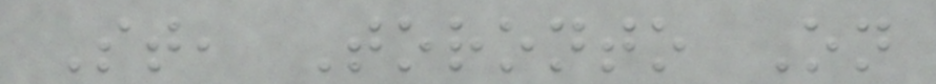St, Toronto On
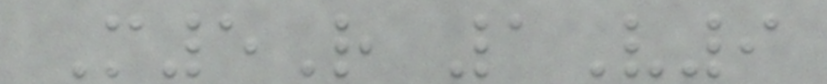M5R 1V9
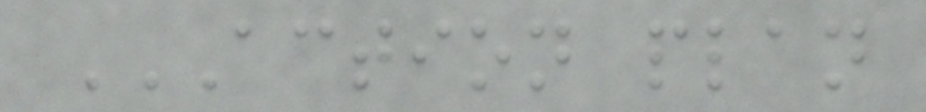ACTION PLAN
